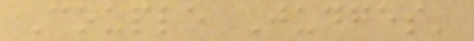Couple Judges'
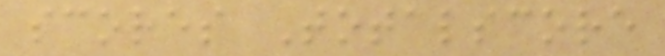scores Totalscore
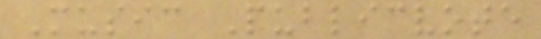Music Publicvote
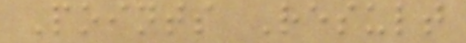Points Result
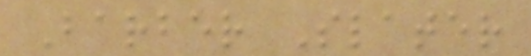Barber Slater
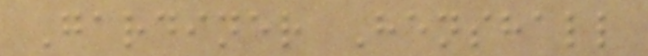Gardiner Henshall
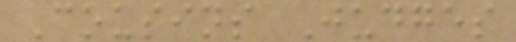Cousins Judges
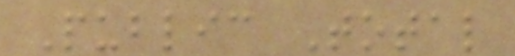Public Total
